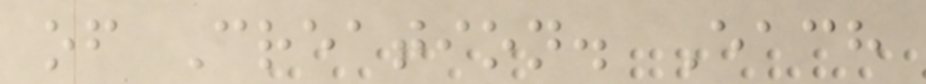of Creation. Each
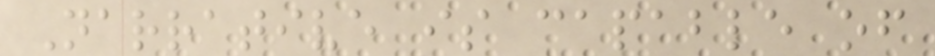Narrative is capable of
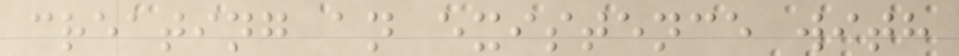creating an existence with
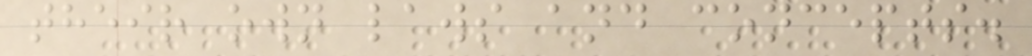their own laws and concepts.
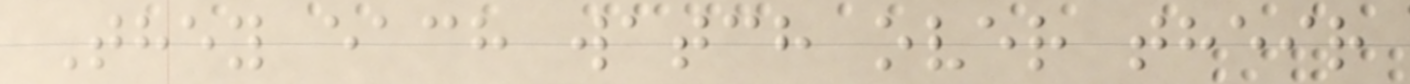They each watch over their
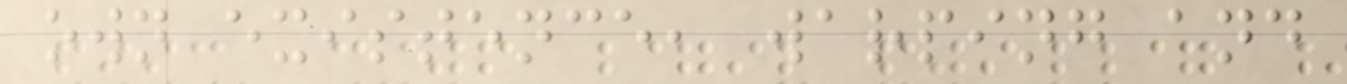own existence, warping and
